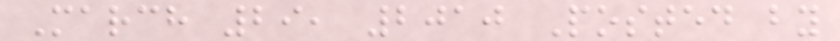March 29, 2010 Posted by
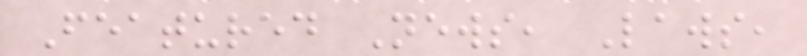Featured News, Laws,
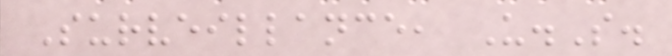Surveillance, U.S.
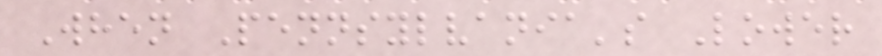When Pennsylvania's Lower
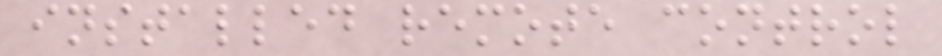installed remote control
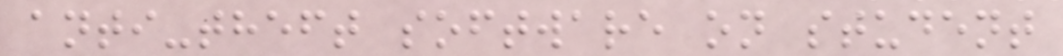anti-theft software on student
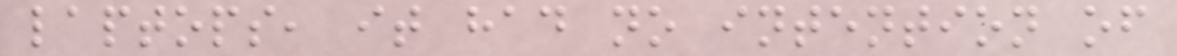laptops, it had no intention of
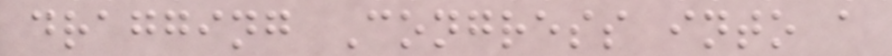dragging Congress into a
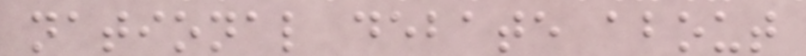national debate about
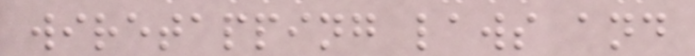wiretapping laws and
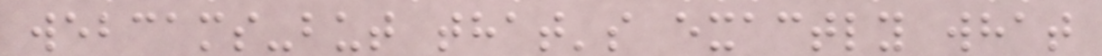webcams-but that's exactly what
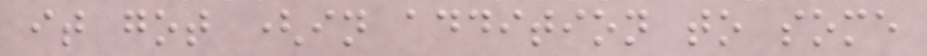it got (in addition to some
